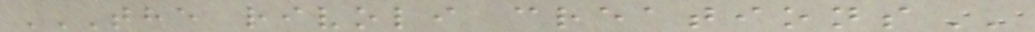THE RIVOLI CREATIONS
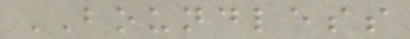BOUNDLESS
